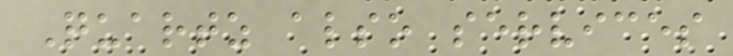Quartz also services
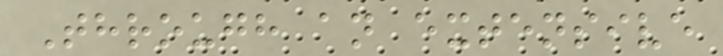Through an extensive
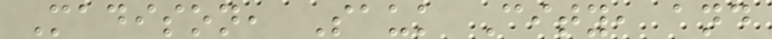Madison, Sauk City, and
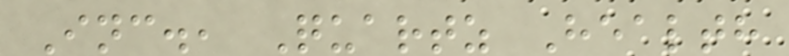Inc., Quartz Health
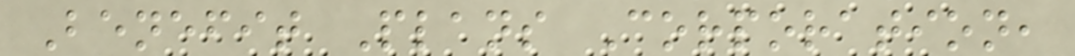Benefit Plans Corporation,
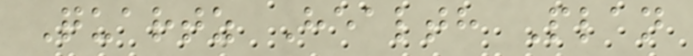Quartz Health Plan
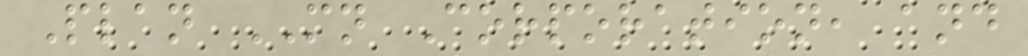Plan MN Corporation, and
